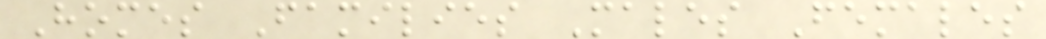Homes Families Males Females
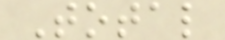Total
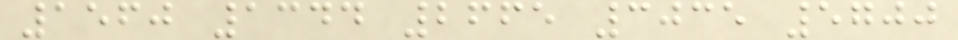1560 1344 2665 3035 5700
